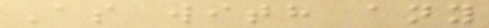As with any
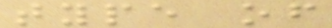type of
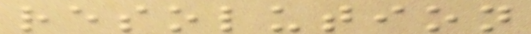resolution
